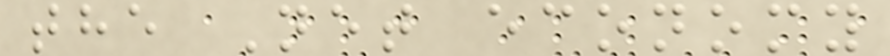the Net economy
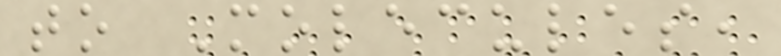to Molecules,
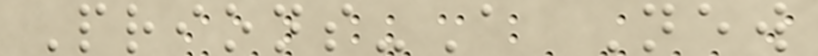Prions-A New
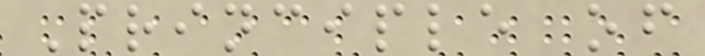Principle of
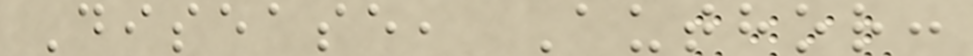Disease, Author:
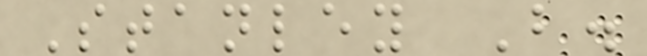Stanley B.
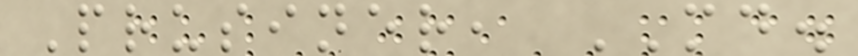Prusiner, MD.
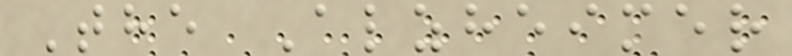The Alzheimer
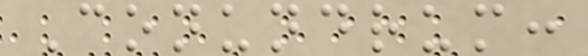Conundrum:
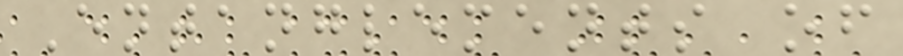Entanglements of
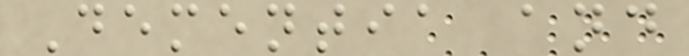Dementia and
